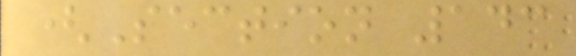(Section 143
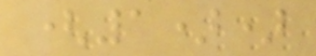(1))
